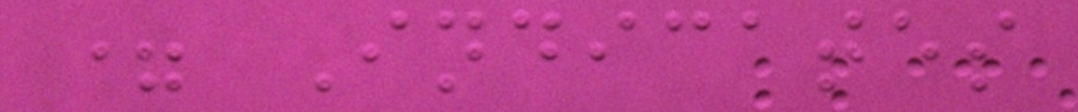= Indicates
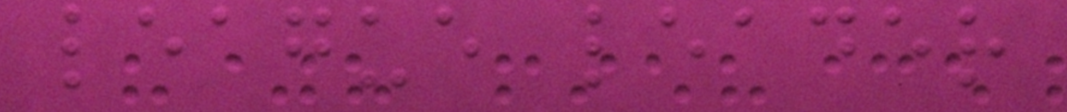league leader
